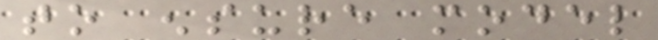to ensure model
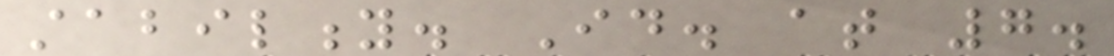stability. Id. at 7.
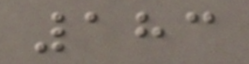183
